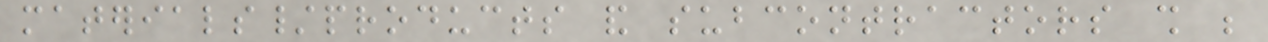materials/products and subcontractors shall be
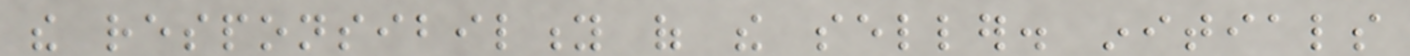the responsibility of the seller. initials
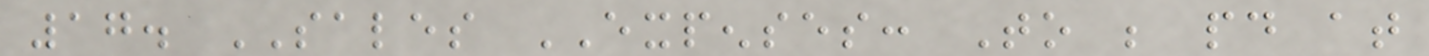17. SALES EXPENSES: To be paid at
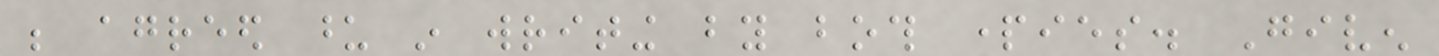be agreed upon in writing by both parties. Given
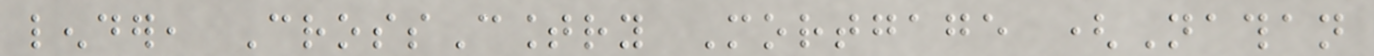lender, CrossCountry Mortgage (Nathan
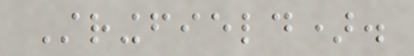Stringfield).
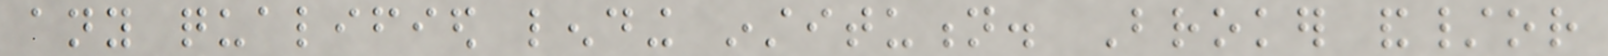any qualified lending institution. Broker and/or
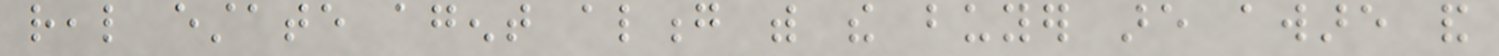real estate agent along with the buyer are aware and
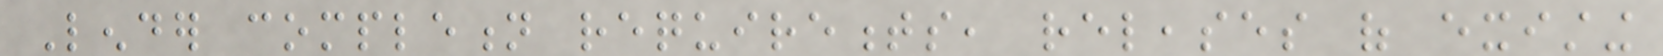Lender completion requirements, releases of existing
